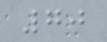70
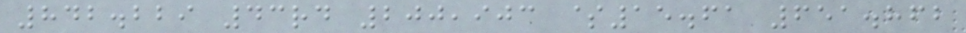842.229 43rd 200,903 $15.61 651.862
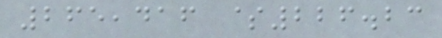265,416 $226.23
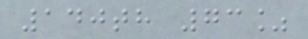140th 73%
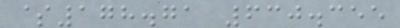$178.71 630.355
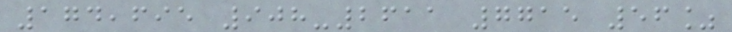174,695 908-2611 7715 56%
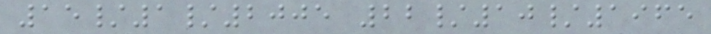15/1/2005 22/10/1965
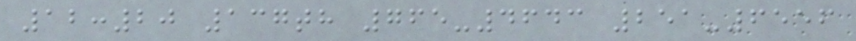12:20 137th 765-4643 251-6556
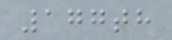177th
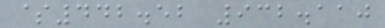$442.52 932.110
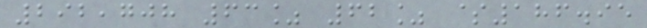292,708 63% 62% $186.95
